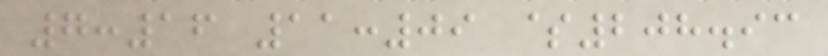7:16 11:09 $208.93
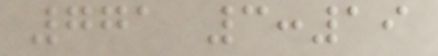771 3:19
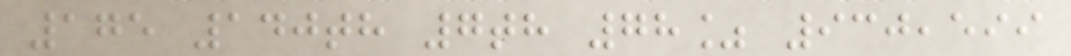175 140th 7th 78% 930,599
